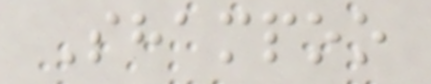Shampoo
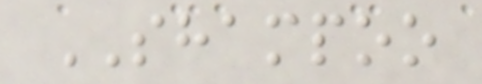SHAMPOO
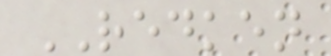REDKEN
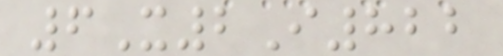6X2I822
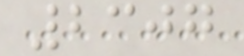2307
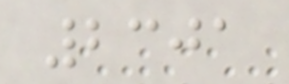2301
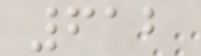612
